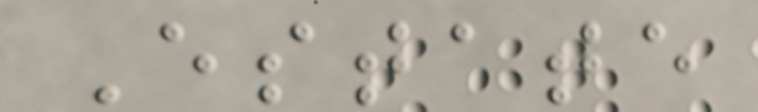Estate
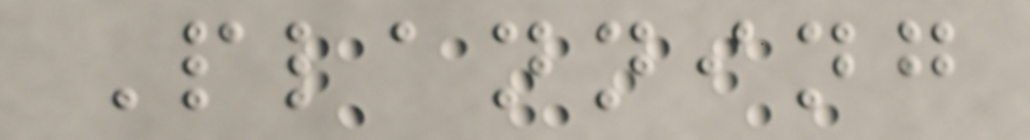Planning
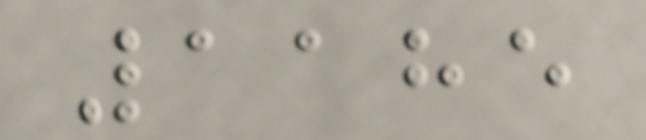1185
